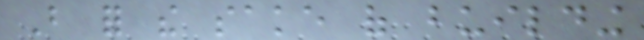But for the sake of building
